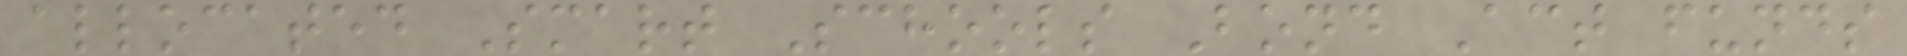allocated Smart Schools Bond Act funds
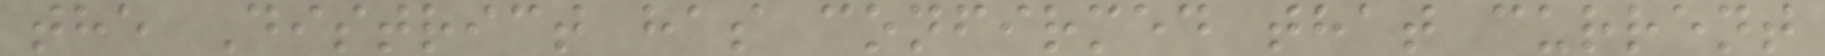the District has confirmed that current
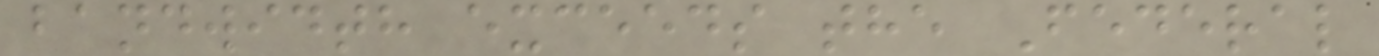bandwidth exceeds the Federal
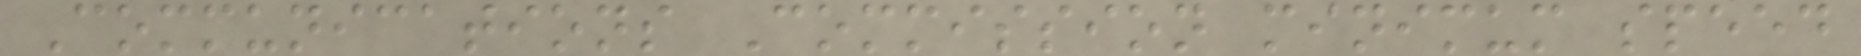Communications Commission minimum speed
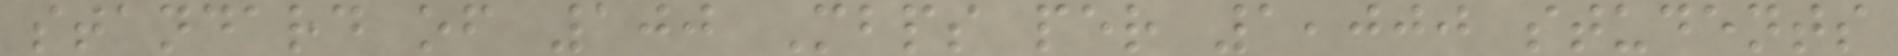standard of 100 Mbps per 1,000 students
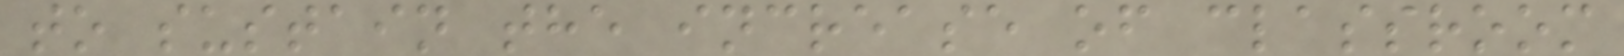to sustain the increase of classroom
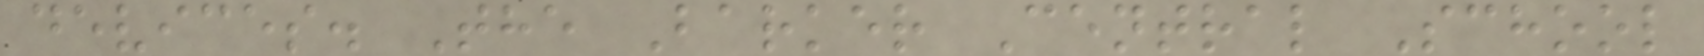devices. The Barker Central School
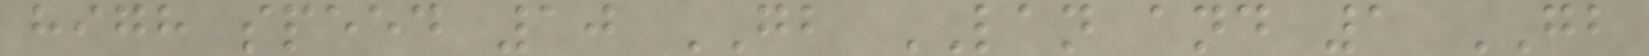high speed 10 GB LAN and 1 GB
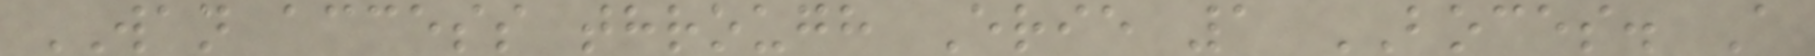WAN access through Erie 1 BOCES. A
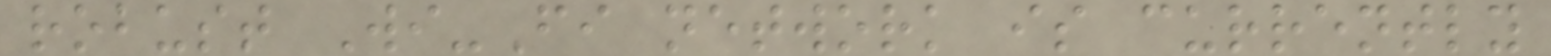robust Wi-Fi network is currently
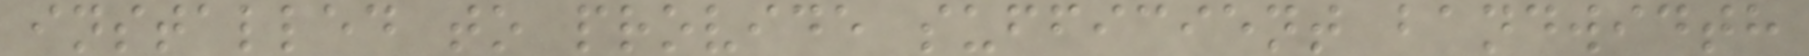installed to provide sufficient bandwidth
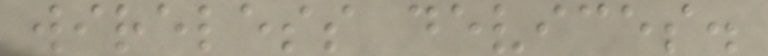wireless devices.
